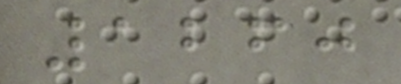1260
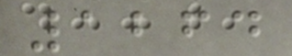1264
